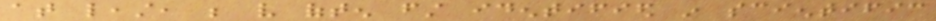at least, be very often first identified in scientific
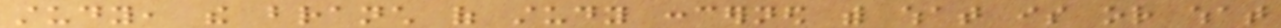study, the branch of study concerned with what is or what
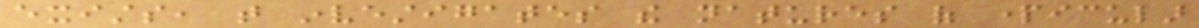exists, that investigates the natures of particular
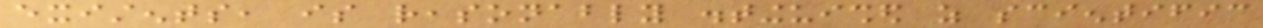existents, is reasonably distinguished as scientific
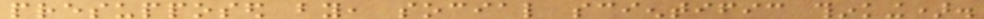presupposed by, social scientific thinking).
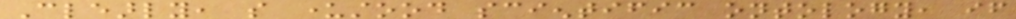Clearly, so understood scientific ontology, if
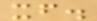itself.
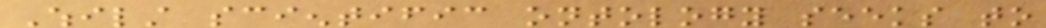Whilst scientific ontology seeks to
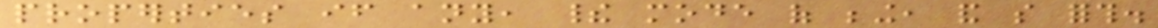properties if any, their mode of being, and so forth.
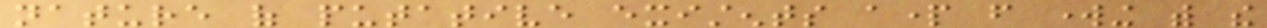nature of putative existents apart from working with the
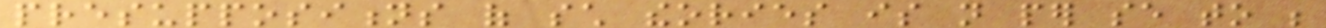presuppositions of such theories is not per se to be
